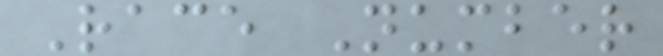Race Number
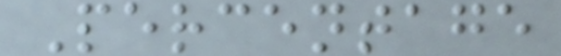Percentage
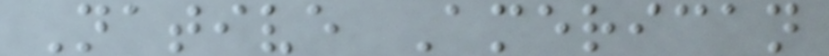Native American
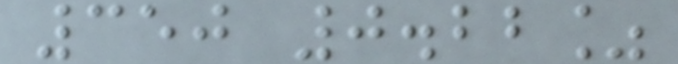350 0.22%
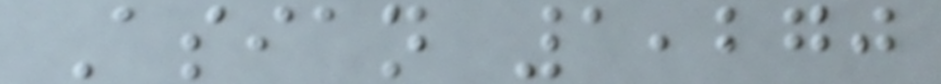Asian 1,270
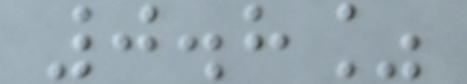0.8%
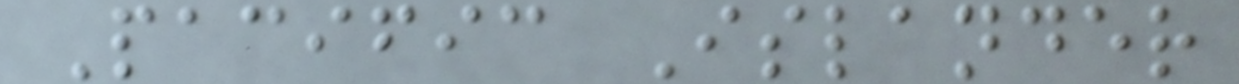Pacific Islander
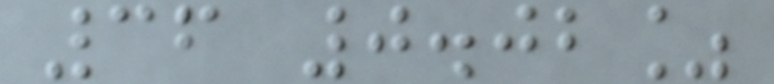36 0.02%
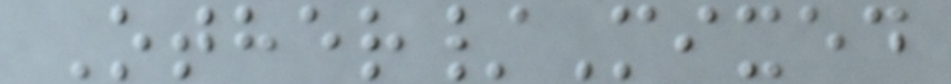Other/Mixed
